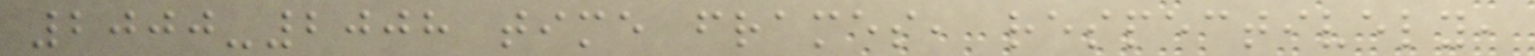2000-2008 time frames, respectively,
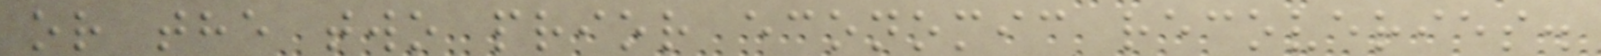or the two prior economic recoveries.
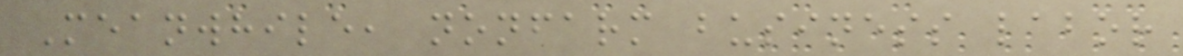Meanwhile, nonfarm business labor
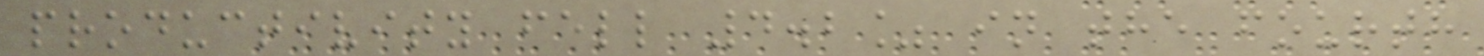productivity fell 4.2% in the fourth
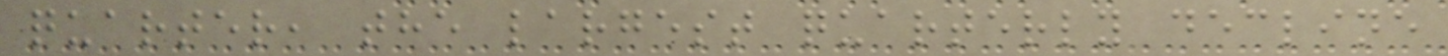quarter, the largest quarterly decline
